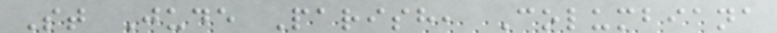St Jude Parish, Columbiana
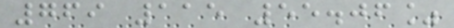769 115 55.06%
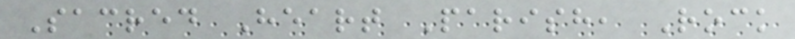Sacred Heart Parish, Rock
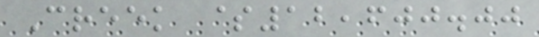Creek $12,600.00
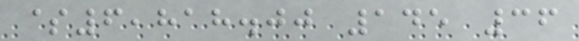$6,818.00 145 36
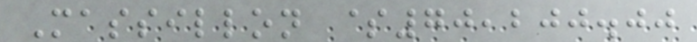Massillon $70,200.00
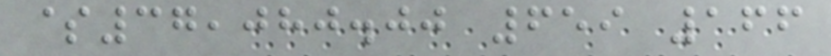$37,080.00 659 166
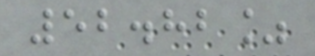52.82%
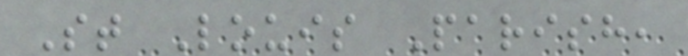St Louis Parish,
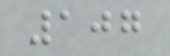107
